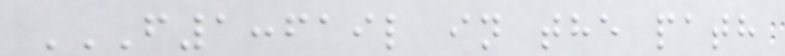F1:FAIL IN THE PATH
